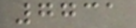7731
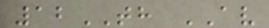12TH AV
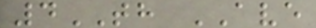4TH AVE
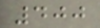400
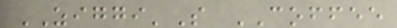ZIGGI'S COFFEE
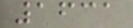1631
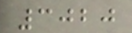3020
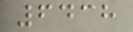6438
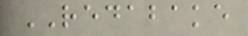REDABAKE
